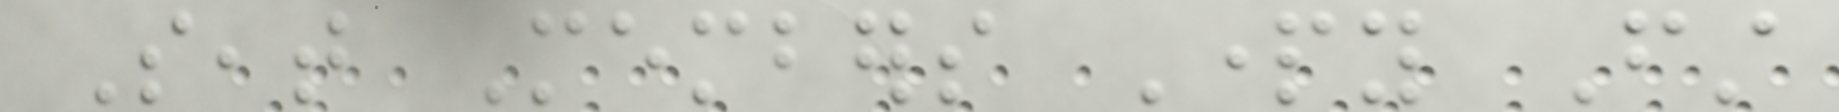Seat Members Party First
